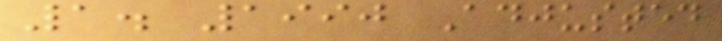1. 1990 Adjusted
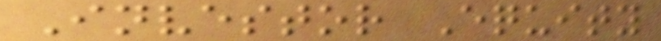Investor Equity
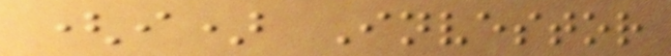(i) Investor
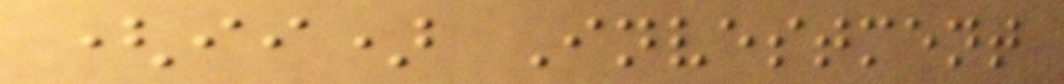(ii) Investment
